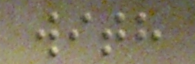with
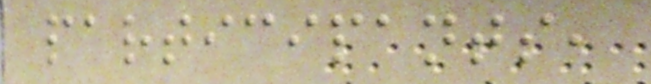participants,
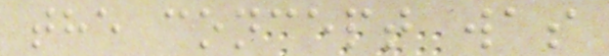the concept was
